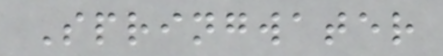Springwater
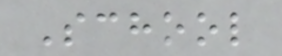School
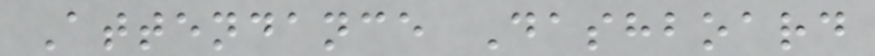Attendance Dashboard
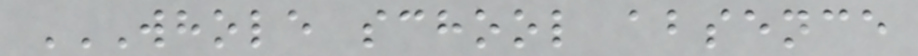WHOLE SCHOOL ABSENCE
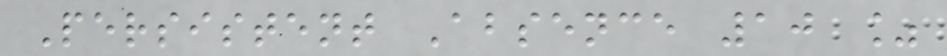Persistent Absence 10 %
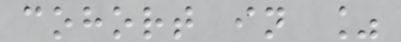cohort in %
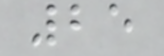25
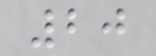20
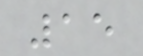15
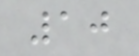10
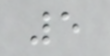5
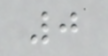0
